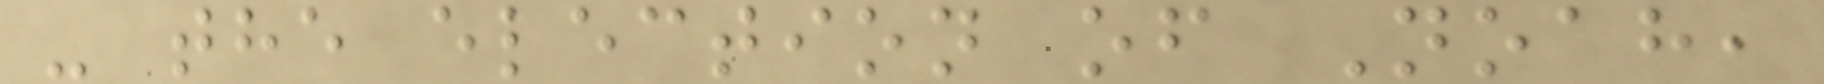- the election of Noah,
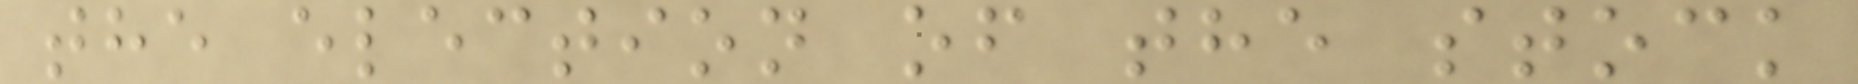the election of the stock
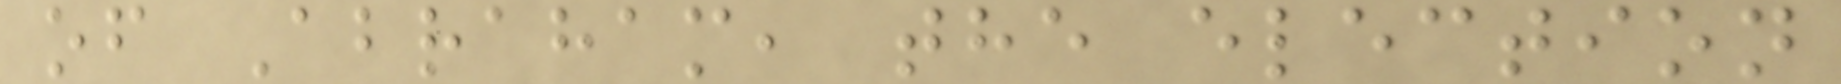of Abraham, the election
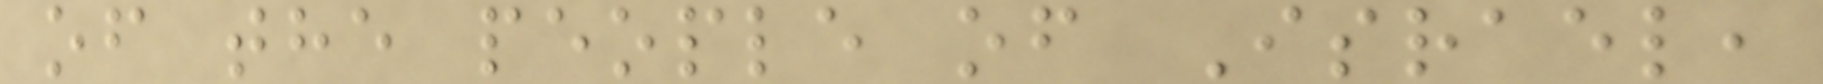of the people of Israel,
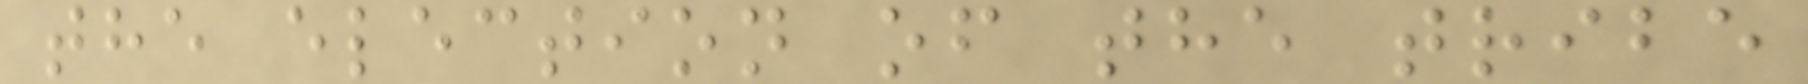the election of the tribe
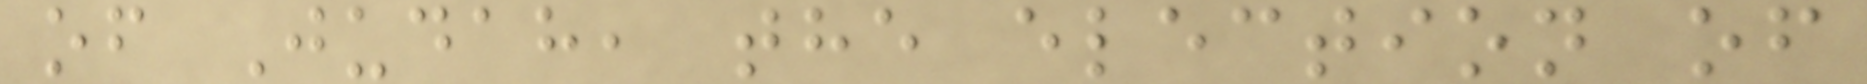of Judah, the election of
